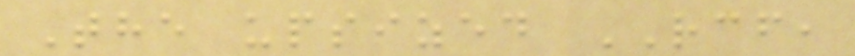The upsized RCF,
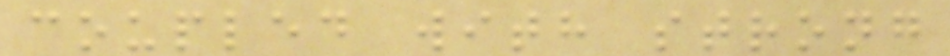coupled with strong
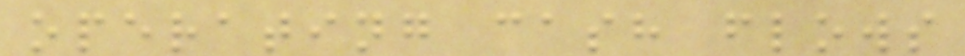operating cash flows
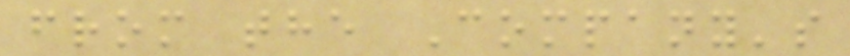from the Company's
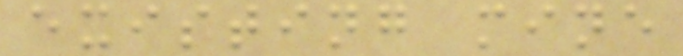existing mine
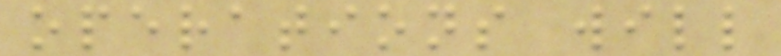operations will
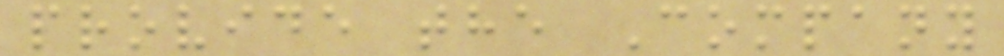provide the Company
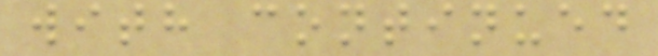with continued
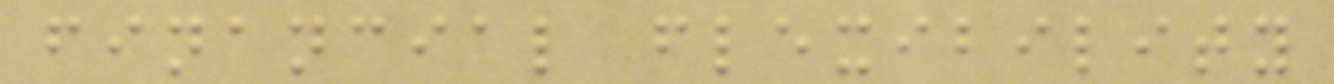financial flexibility
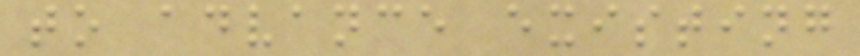to advance existing
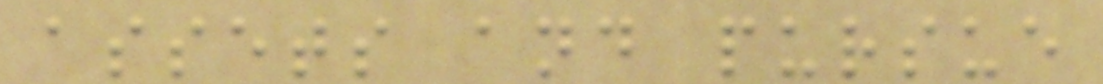assets and pursue
